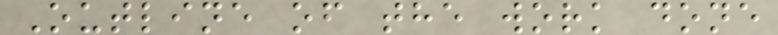Outline of the work done
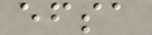efsa
